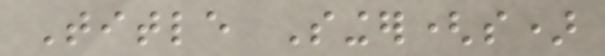Title Singer(s)
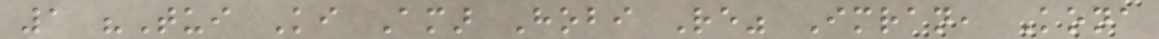1 "Tui Ki Amar Hobi Re" Imran, Kona
